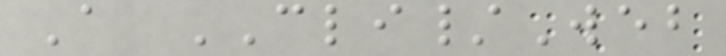A CLI/Web
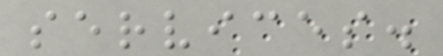services.
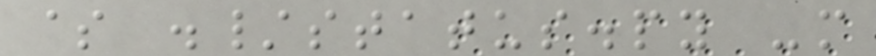$ ./status.py -m
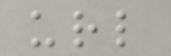url
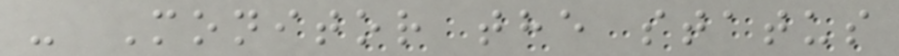- Monitor the status
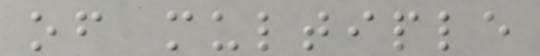of multiple
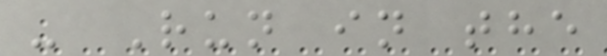- Run in the
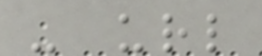- url
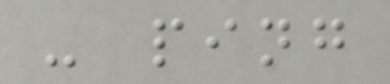- ping
